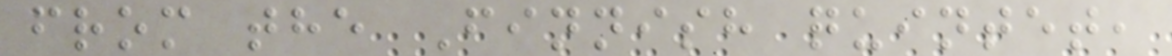from the Finnish quintet,
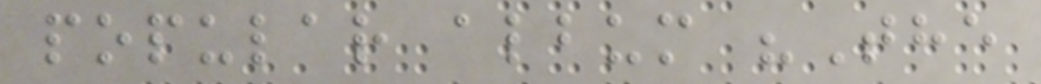popular album "The
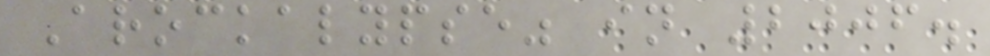Arockalypse" in 2006.
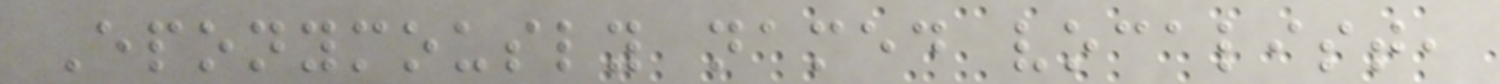Eponymously named vocalist,
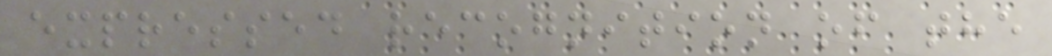expressed recognition of the
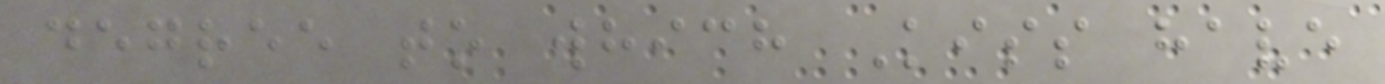degree to which Kiss have
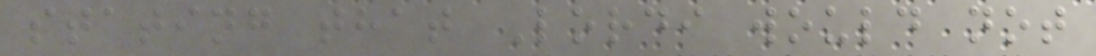stating that Lordi would not
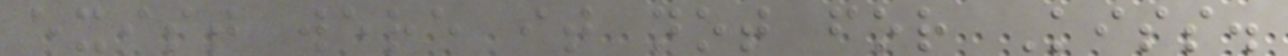exist were it not for Kiss.
